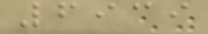6939
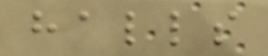halls
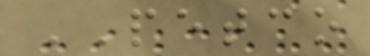PETCO
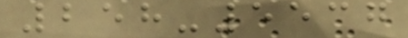258-5537
